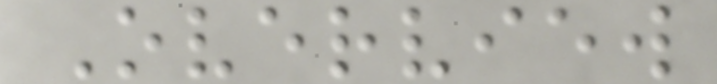Overview
